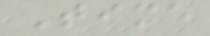Time
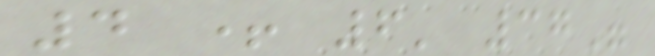4 + 6' 37"
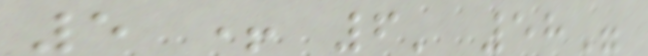5 + 6' 58"
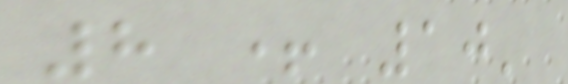8 + 10'
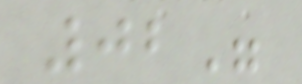02"
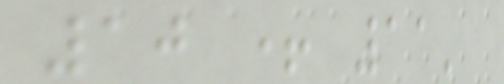10 + 11'
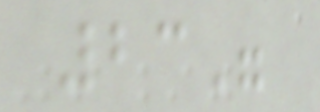23"
